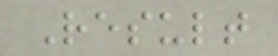Result
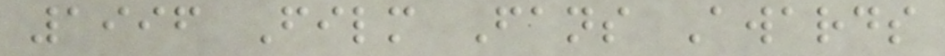1996 Film Fans Awards
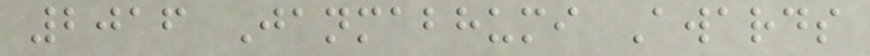2016 Janmabhumi Awards
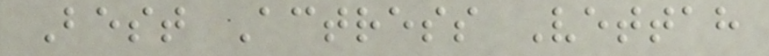Best Actress Vettah
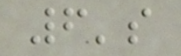6's
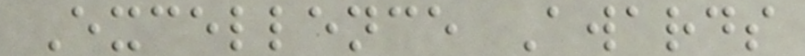Excellence Awards
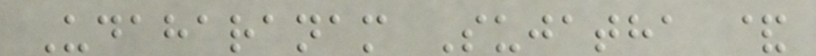Udaharanam Sujatha &
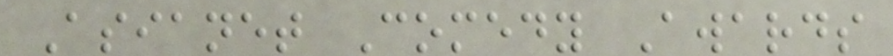Asianet Comedy Awards
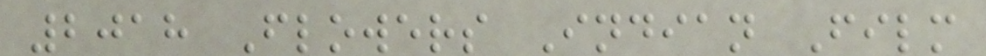2018 Flowers Indian Film
